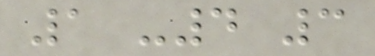1 -4 3
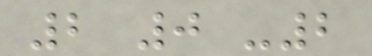2 0 -2
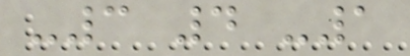-3 4 -1
